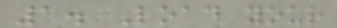1. Load your
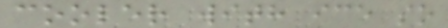cooler with ice so
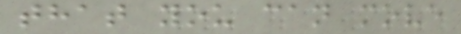that you can move
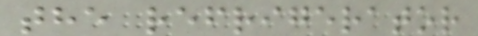the refrigerator
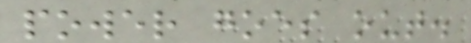power goes out.
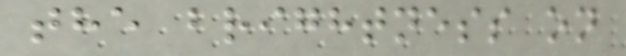the brightness on
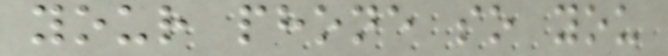your phone so you
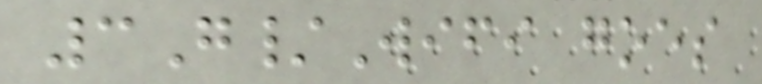3G/Wifi goes
